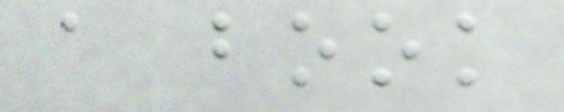a book
